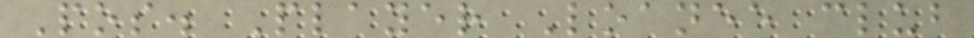Pos. Player Loanee club
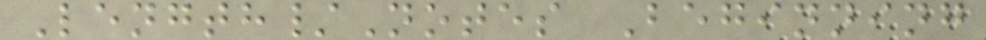Length/Notes Beginning
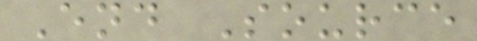End Source
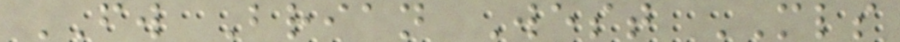FW Brian West MLS
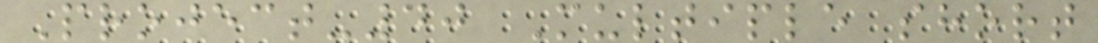Project-40 Multiple short
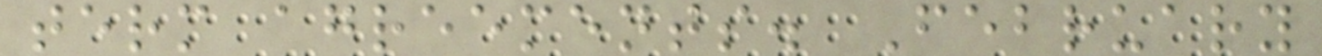term agreements. February
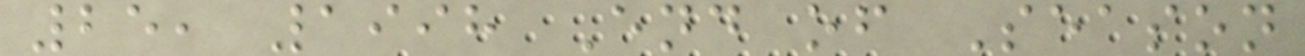25, 1998 End of Season
